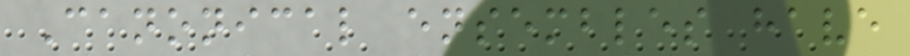Canonical ensembles have
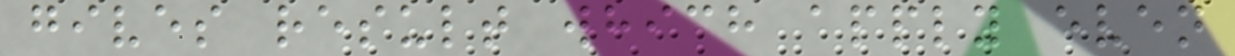gives result which apply even
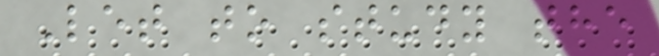Let to study the
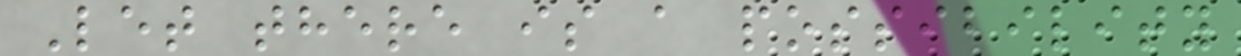Let there is a possibility
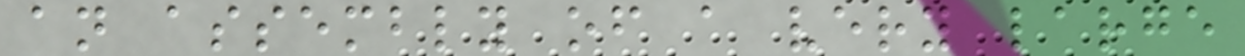an assembly of a very large
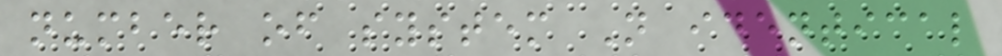number of system N identical
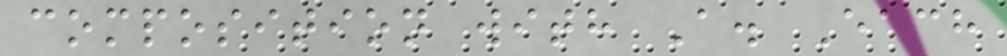composition with A. Each
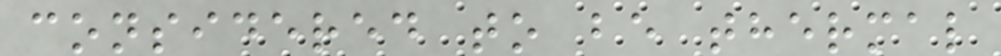considered to be thermal
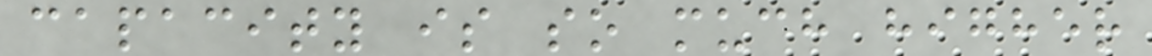capacity is so much higher
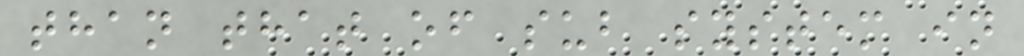than that of sub system in
